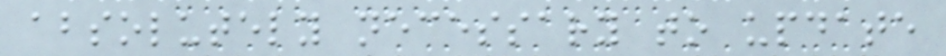absolutely necessary to update
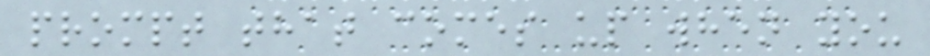prompt that comes up when you
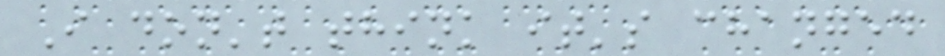I don't think it's changed
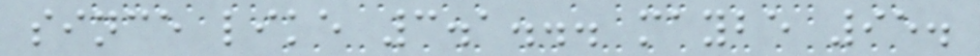since like 3.1... maybe 95.
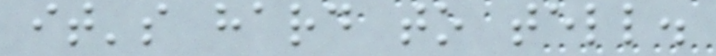it's hard to tell.
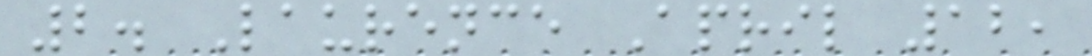2. Laurence April 12,
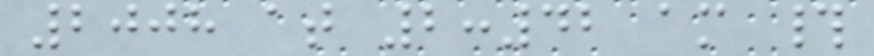2008 at 2:42 am #
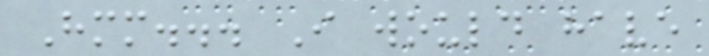Hmm... I would have
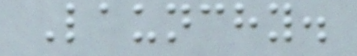Launchy.
